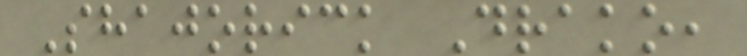Shajorick Drako,
